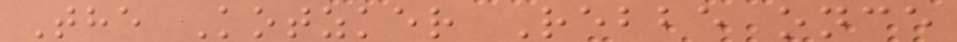The Kotzker Rebbe once
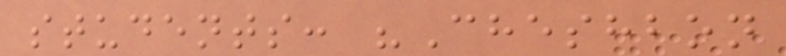students: "Cheshbon
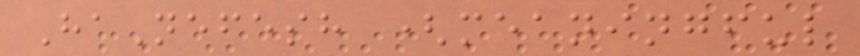HaNefesh (meaningful
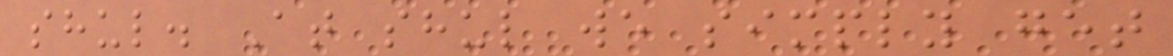shul. At shul we simply get
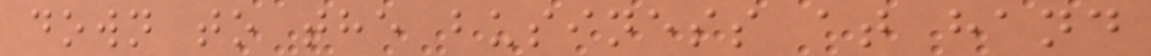down to the business at hand
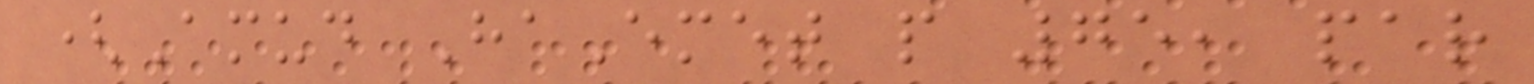(Amud HaEmet p 75, par
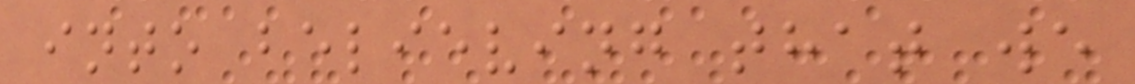into believing that we
